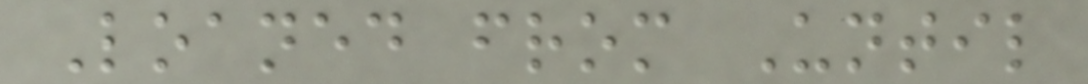Loaned from Until
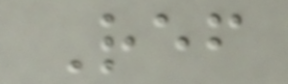Ref
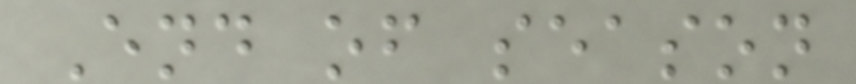End of season
